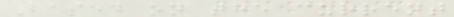Based on the current
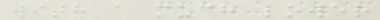with a much lower
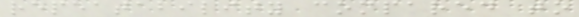repeatability compared to
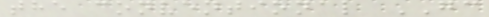the conventional GC
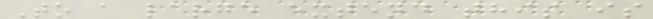To a large extend this is
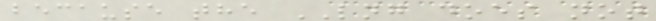because the LNG does not
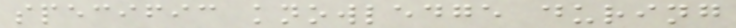specific knowledge during
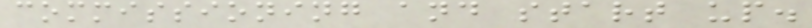commissioning and start up.
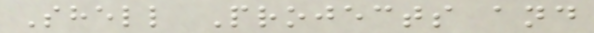Shell Projects and
